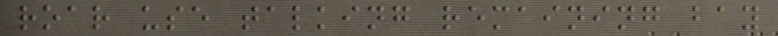roar use talking remaining bay
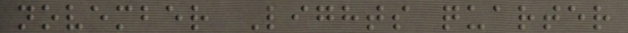november Lights quarter
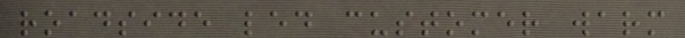roadside led customer warm
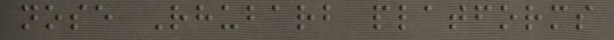nose Rhubarb platforms
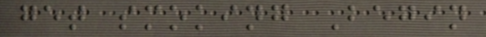get smoking Begin
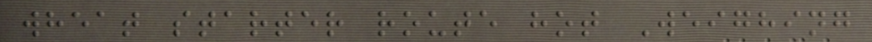wheat starter route hot Weighing
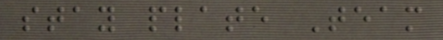stay plate Team
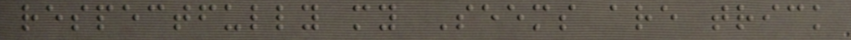respectfully my Seems are trick
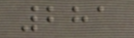281
